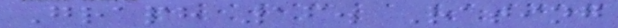Graph 16. Rating
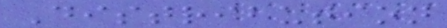Distribution
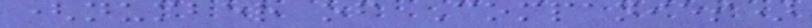(number of Companies)
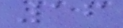16
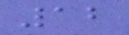12
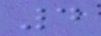4
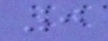0
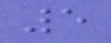5
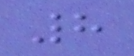8
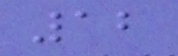12
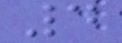4
